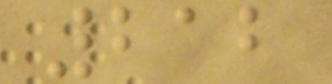212
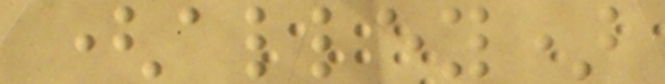(alley)
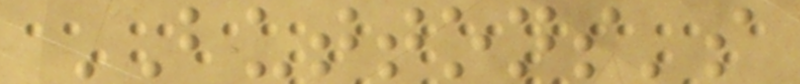BUTTONS's
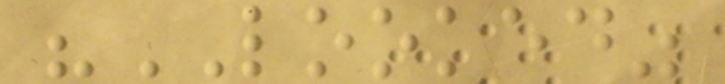"LOOKED"
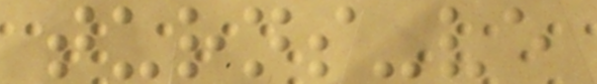turns-ve
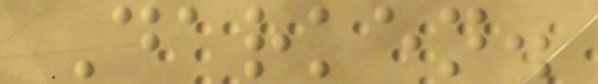Darken.
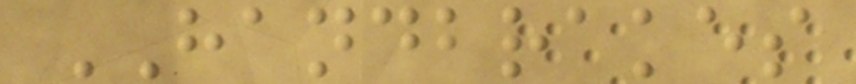HANDBRAKES
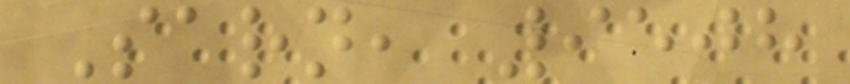Sarn, 9508
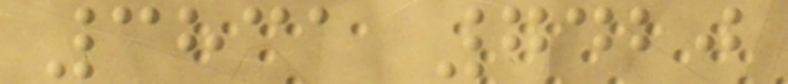3831 7420
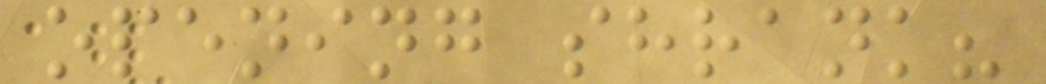opening shrank?
